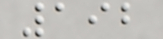192
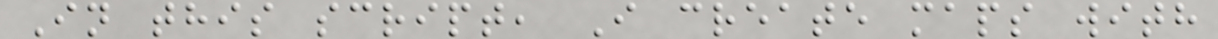In this script, I create maps with
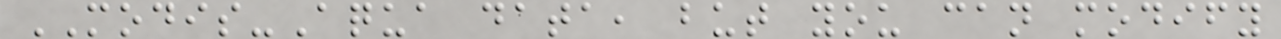MODIS-Aqua data, but you can modify
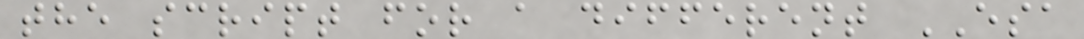the script for a different ESA
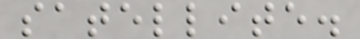satellite.
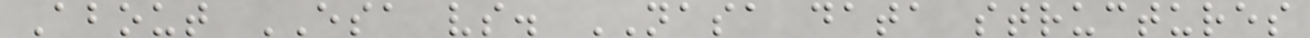About ESA vs. NASA data structures
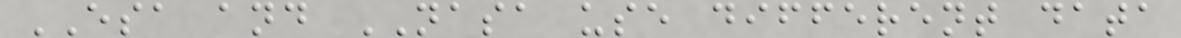ESA and NASA use different data
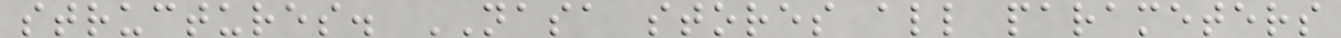structures. NASA stores all parameters
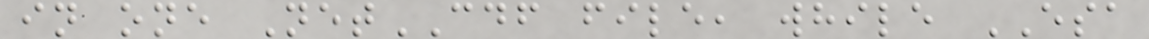in one NetCDF file, while ESA
